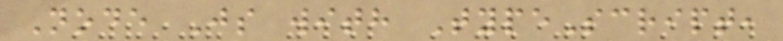Node Js with TypeScript,
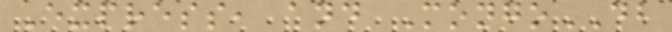Express, and MongoDB
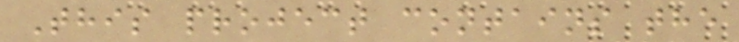This project contains the
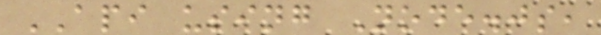API using Node.js,
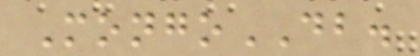MongoDB.
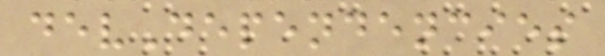devDependencies
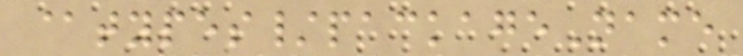@types/packageName
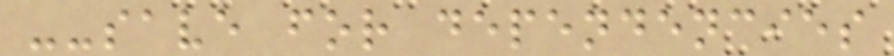--save for dependencies
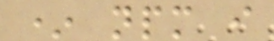* npm i
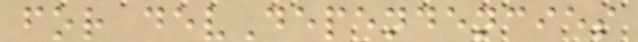for devDependencies
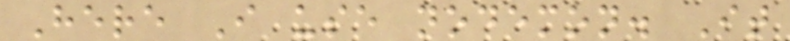Here I use nodemon. It
